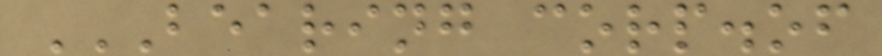BEARING CORP.OF
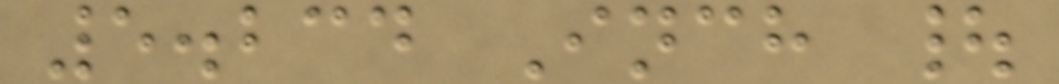5.234 Inch |
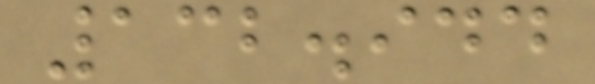132.944
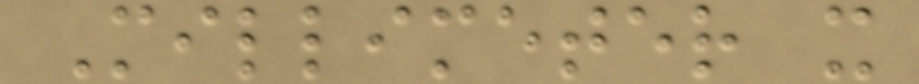Millimeter x
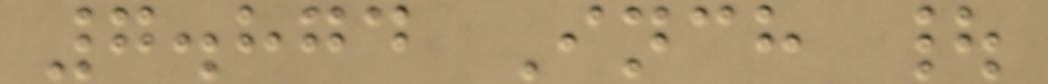7.874 Inch |
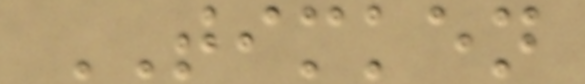TIMKEN
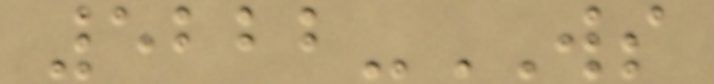5222-WS
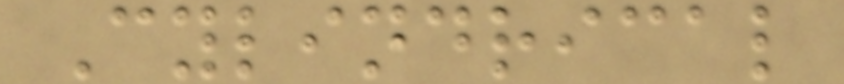Cylindrical
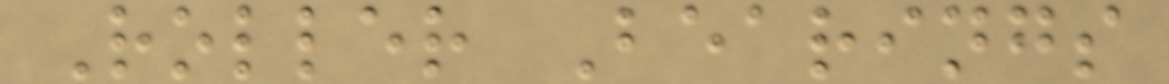Roller Bearings
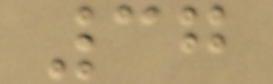37
